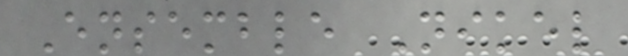Ensemble Nikel
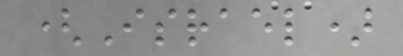(Israel)
